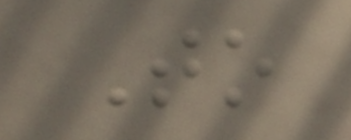To
